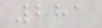281
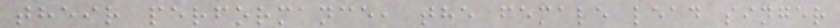their performance, the female lead singer
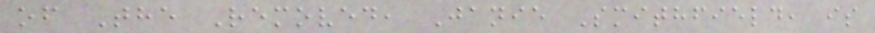of The Removed, Janie Smithfield, is
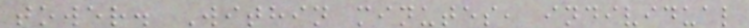tower. Within minutes, individual
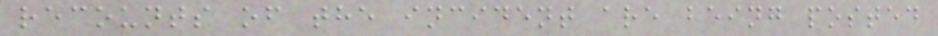recounts of the incident are being posted
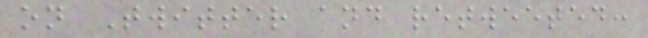on Twitter and retweeted:
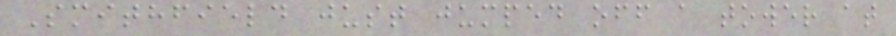Smithfield just jumped off a tower at
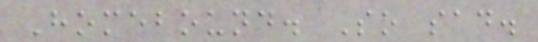Homebound. So sad.
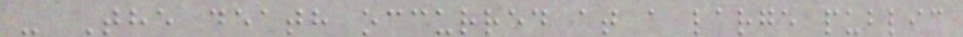- The death occurred at a large public
